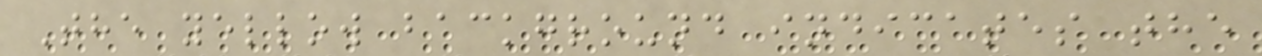The yellow background indicates the
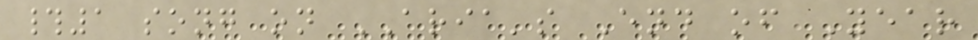#1 song on ARIA's End of Year
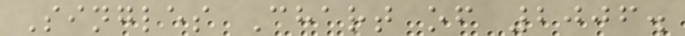Singles Chart of 2006.
